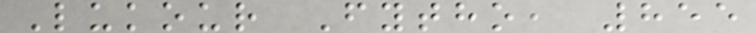Lukour Fytho, 855
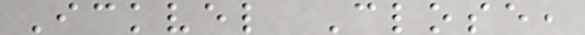Ickvel Close,
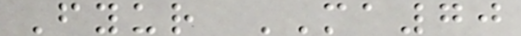Fyur MA70
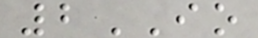2IO
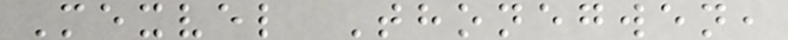Mexvel Thonegwen,
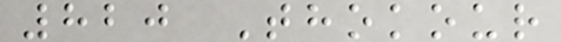820 Thokour
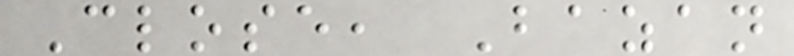Close, Bazan
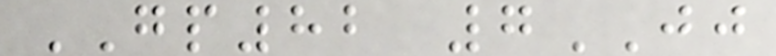GP82 7JJ
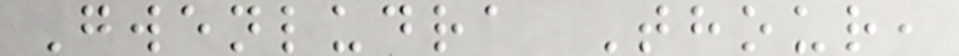Gwenludra Thour,
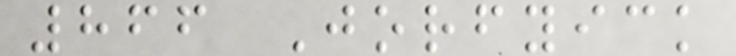866 Jorfyick
